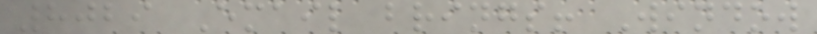8029 Email brings! Window
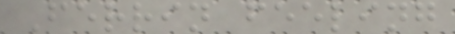Ferrin feeling
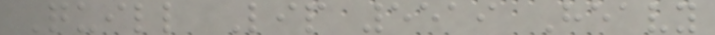Quill Lip 5519 Heavy
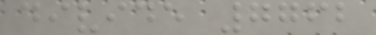divide 7762
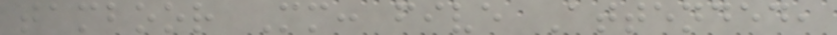tamboor Mm: five Attended,
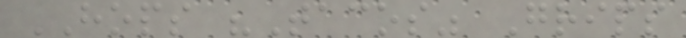HOPS "Tacos" Grips
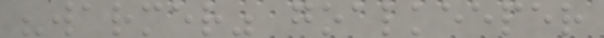"warmer" goalkeeper
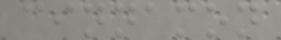cinnamon
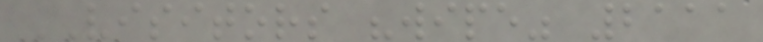VISITORS "wipe" 2111
